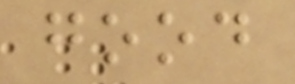good
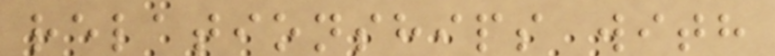relationships with
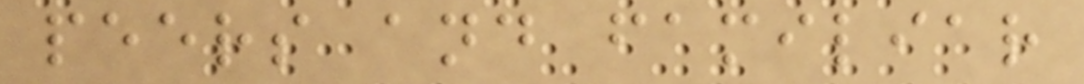peers and familiar
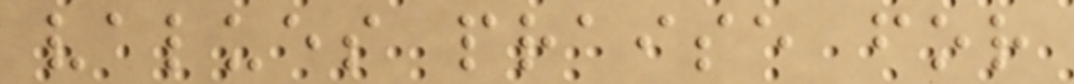values praise for
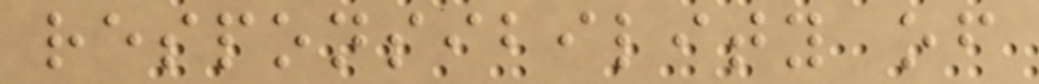responsibility of
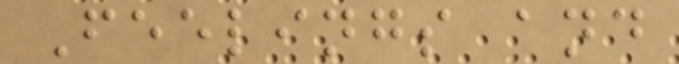Feelings and
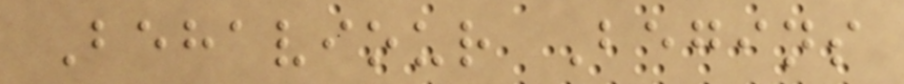Behaviour Begins
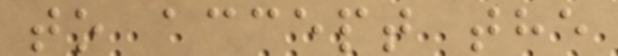to accept the
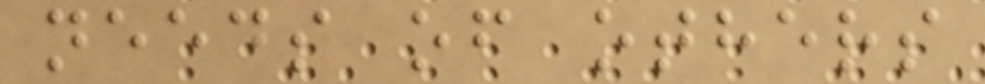needs of others
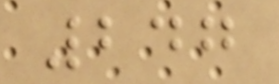247
